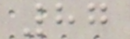87
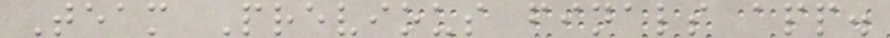Team Previous finals app.
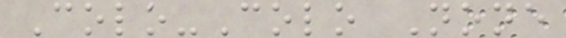Colo-Colo None
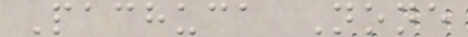Pachuca None
